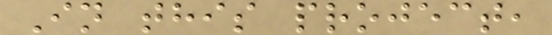In this project,
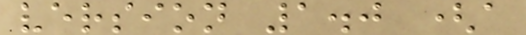version 1.0 (a
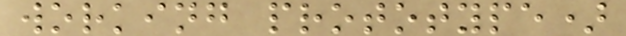working prototype)
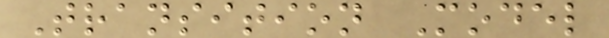Transition Model
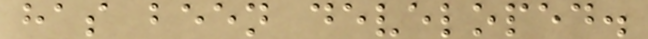has been developed.
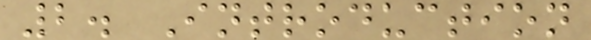2. Introduction
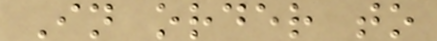In order to
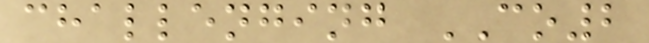challenging CO2
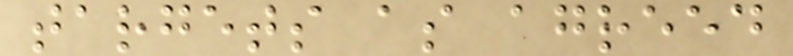targets as agreed
